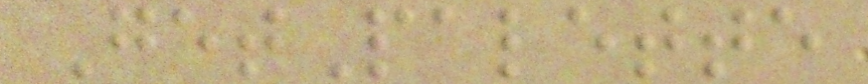GetPalette
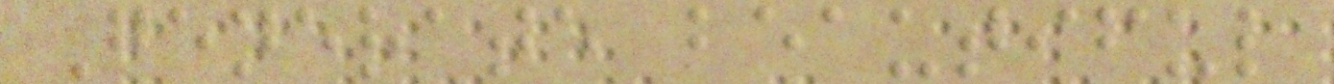Generate beautiful
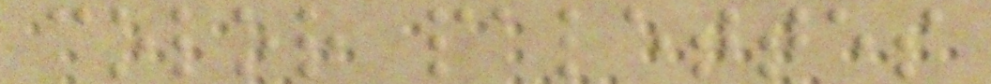color palettes
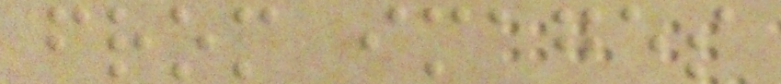from images
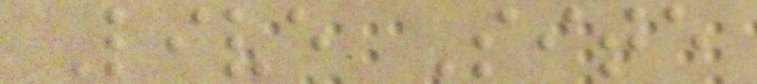Live Site
